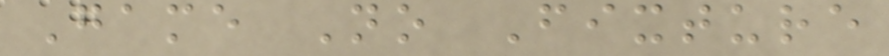Game No Fixture
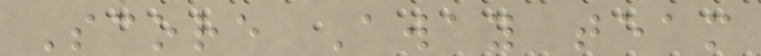Score Away team
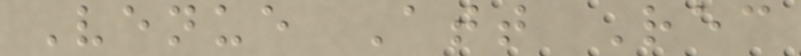Venue Att Rec
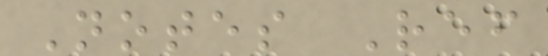Notes Ref
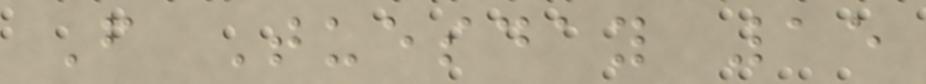F Tuesday 15
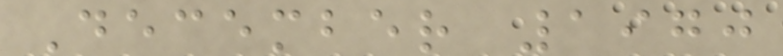December 1970
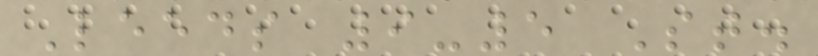Leeds 9-5 St.
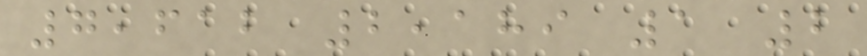7,612 2,189 1 2
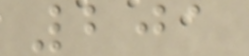201
